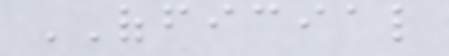OFFICIAL
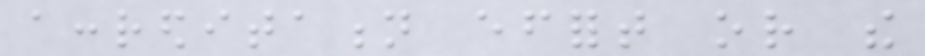accreditation effort or the
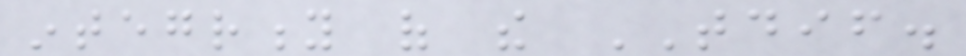integrity of the TDIF.
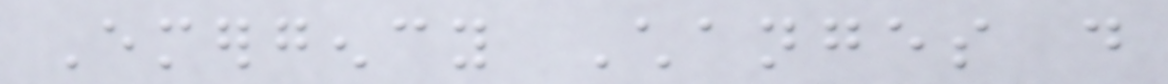Emergency Changes do
